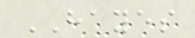HAYES
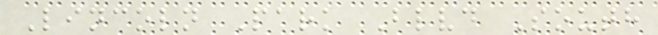Lincoln Park Blvd South
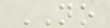NO
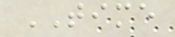TIME
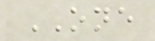ONE
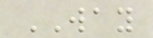WAY
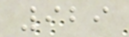929
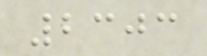2303
